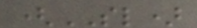(SL)
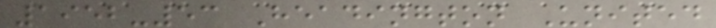1952-53 Headington United
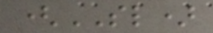(SL)
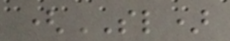(SL)
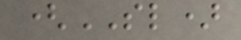(SL)
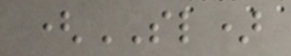(SL)
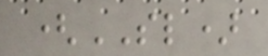(SL)
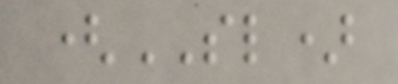(SL)
